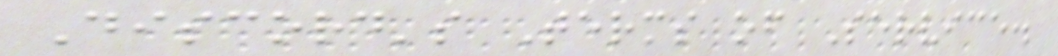Discord's Terms of Service.
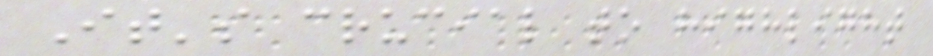It's crucial to highlight
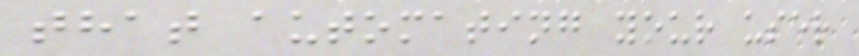that automating your user
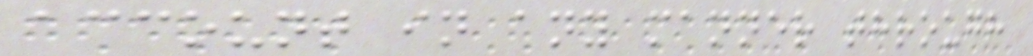account in any manner through
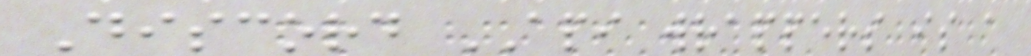Discord API wrappers is a
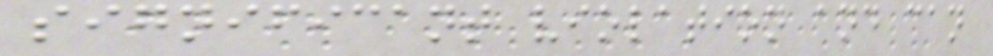significant violation and can
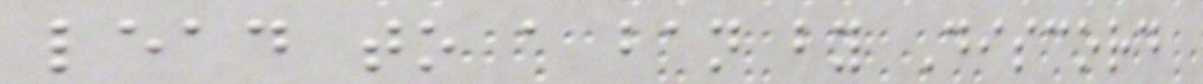lead to a ban by Discord
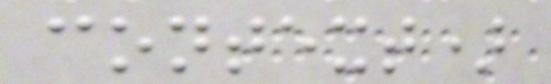context)
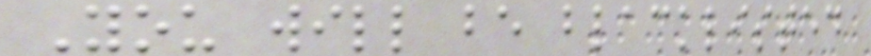You will be blacklisted
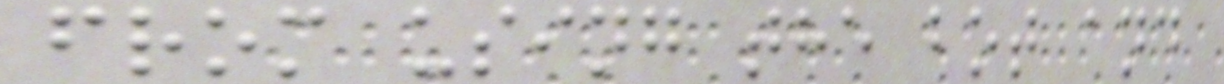from using the bot and
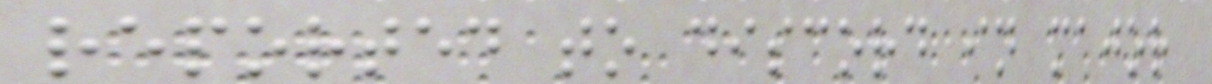reported to discord in major
